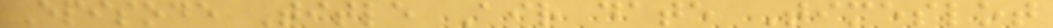Episode Title Air date Timeslot
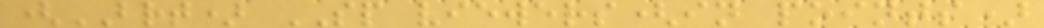(BRT) SP viewers(in points)
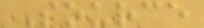Source
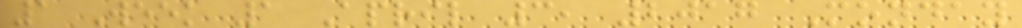1 Week 1 April 3, 2017 Monday
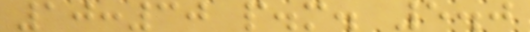10:30 p.m. 5.0
